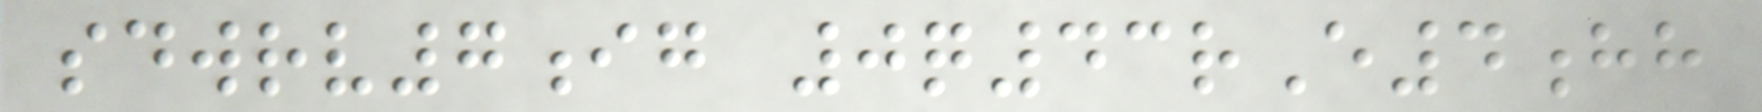sdwrv7ig 0q43rE4hh
